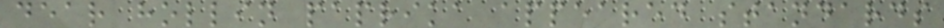dear hollin paprika appeared standards
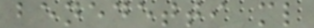benedetti ml
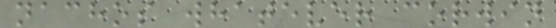nachos whatever corwin
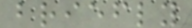briefly
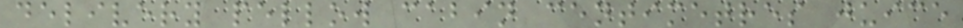delivery pellow cabin centimetres juice
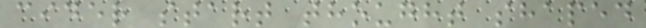cider start thought shaped
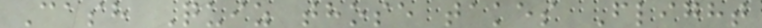Cash Quiz those takes Flight
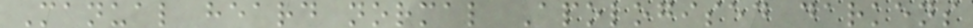Manual heard normal Apologised darkens
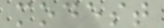modest
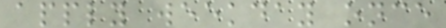apply weekday once
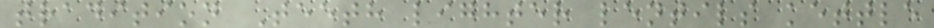tradition Teeth lighter lentils kettle
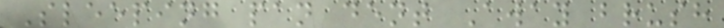Sleeping pan dent Away brush
